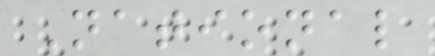National
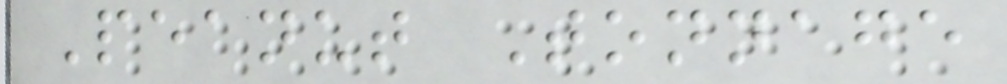Peanut Tonnage
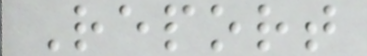Report
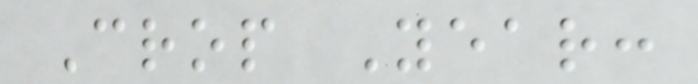Crop Year:
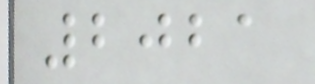2021
